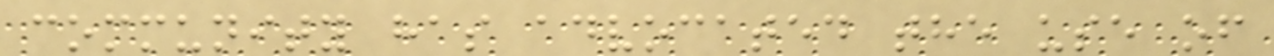community has advocated the use of
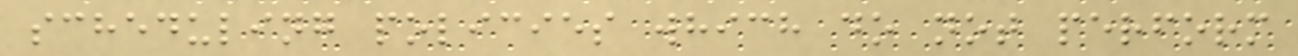scheduling policies which do not perform
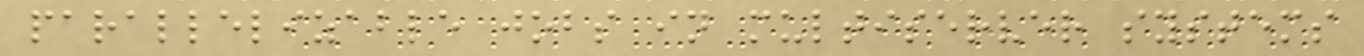parallelizable jobs in multiserver systems
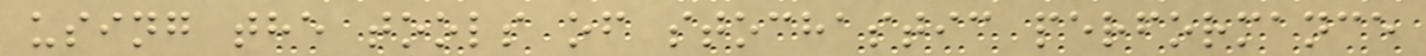using the tools of stochastic performance
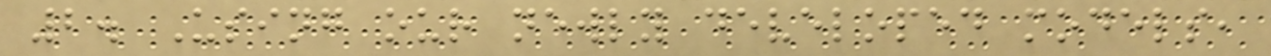2. Using our newly developed models,
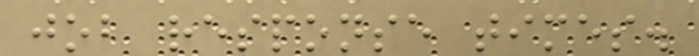job response times.
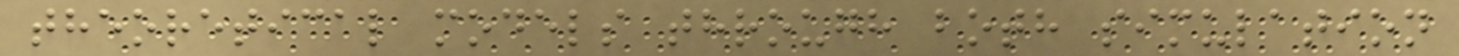theoretical models through both simulation
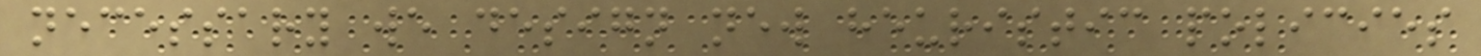necessary we design new heuristic policies
